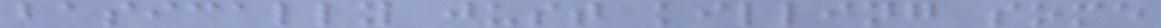basically just killing some
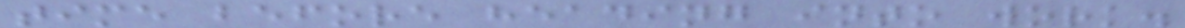time before heading into work.
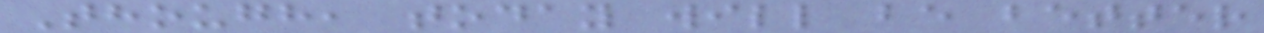Though, today will be better
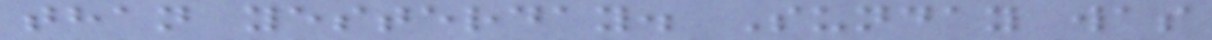than yesterday. Sunday was
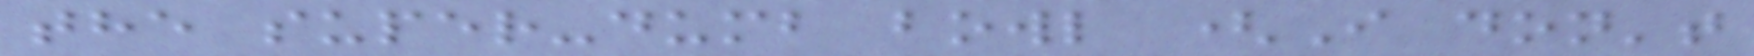the super-dumb bowl (I don't
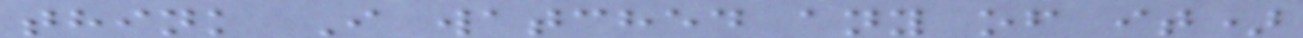think I watched any of it)
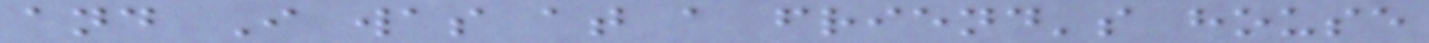and I was at a friend's house
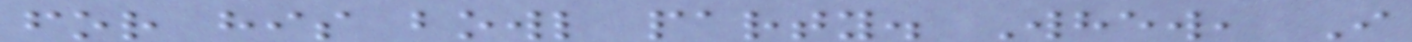for his bowl party. Whew, I
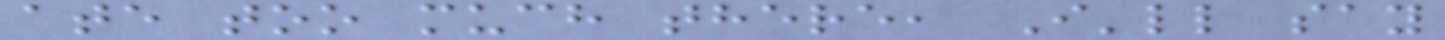ate too much there, I'll say
